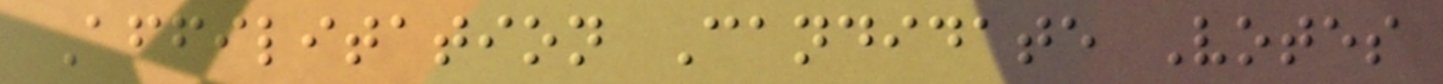Affilitation Candidate Votes
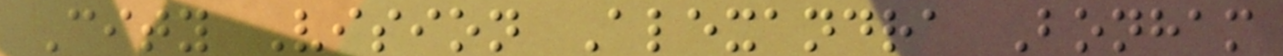City Vision Alexandra Bonham
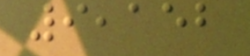9,152
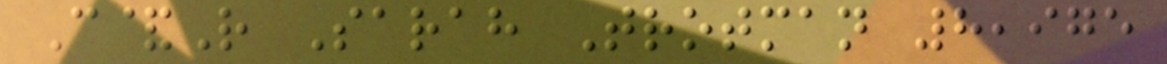C&R Sarah Trotman 8,975
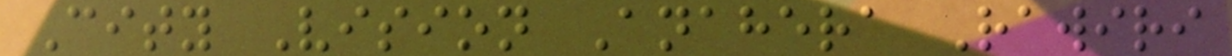City Vision Anahera Rawiri
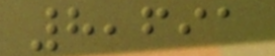8,691
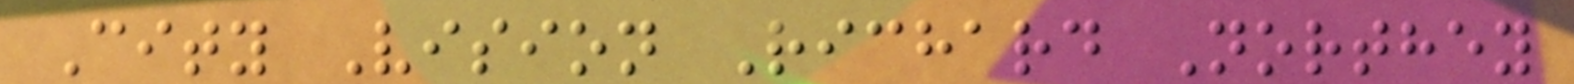City Vision Richard Northey
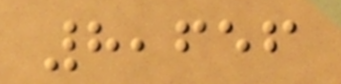8,656
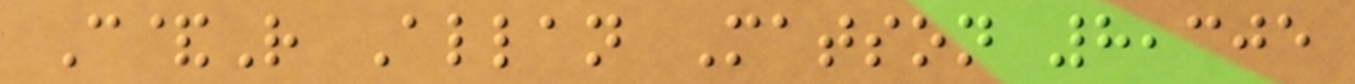C&R Allan Matson 8,305
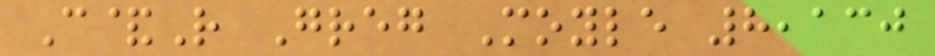C&R Greg Moyle 8,130
